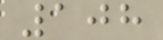108
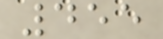455
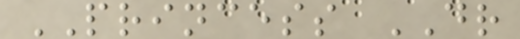PRINCESS DR
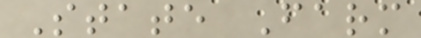State Farm
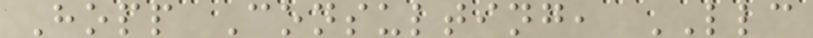Hopp Consulting, LLC
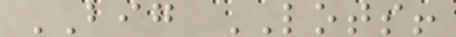BIG LOTS!
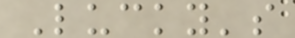Lucky's
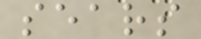sears
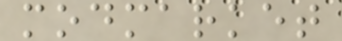modmarket
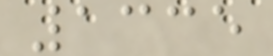1335
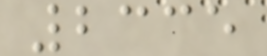2335
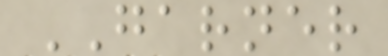GARNER
